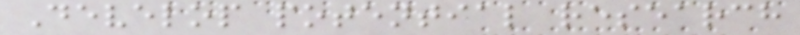Develop potential research
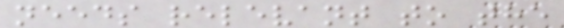needs relevant to the
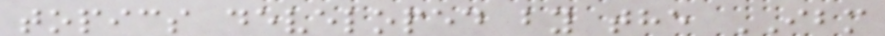topics developed by the IBM
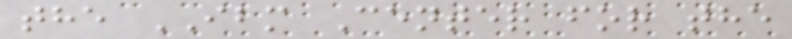the IBM Center for the
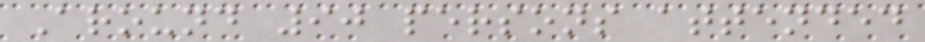Around 90 persons attended
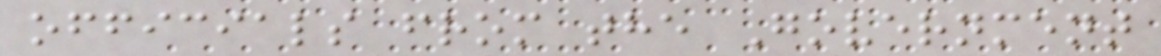officials from the Government
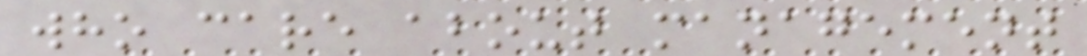who care about management
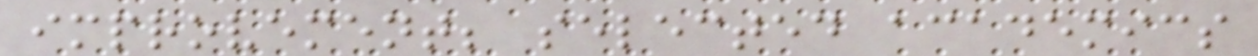improvement; selected academics
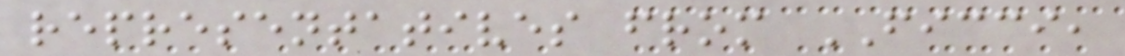representatives from FICCI,
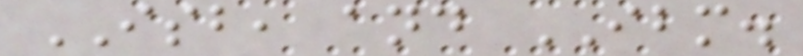ISB, and IBM.
